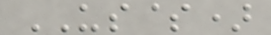US$)
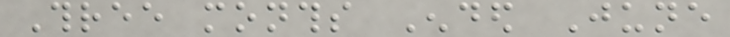Three months Ended June
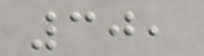30,
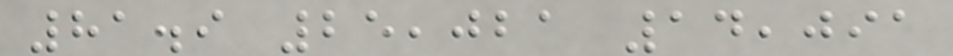81.9 25,021 14,091
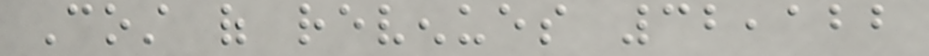Cost of revenues 32,122
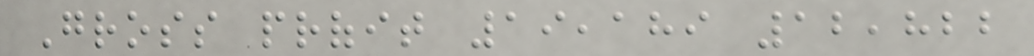Gross profit 19,189 12,822
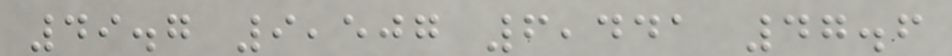49.7 9,507 6,441 47.6
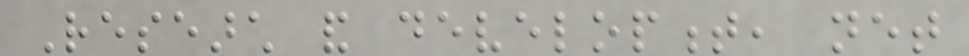Research and development, net
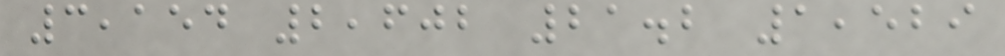3,154 2,602 21.2 1,529
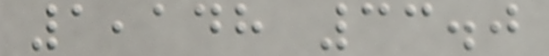1,148 33.0
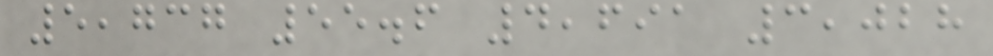5,737 55.6 4,691 3,028
